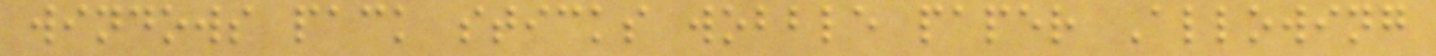windows pack sticks wobble paper Allowing
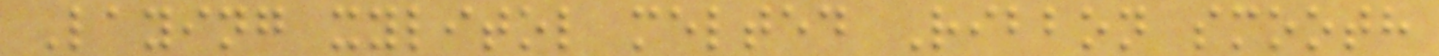Laying xylitol melted Ribbon smooth
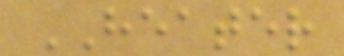HEATER
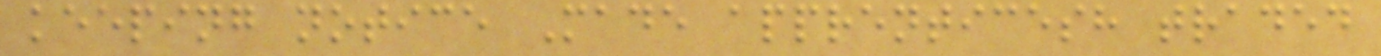keeping notice Made apprenticesh traded
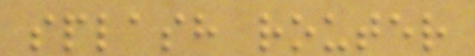splash router
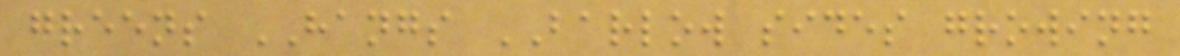greens HANGS BARLOW sides growing
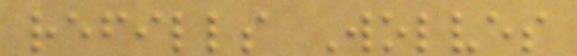refills Wolves
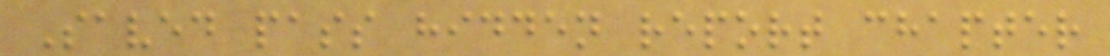Saved pass hidden report chapter
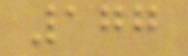177
